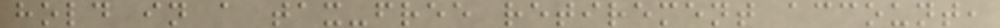hold in a tax-free retirement account,
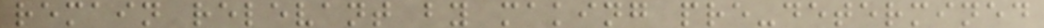remain relevant by making pre-determined
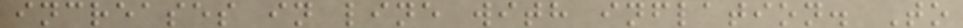increases in line with inflation. To
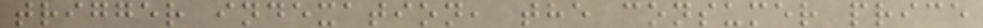trigger indexation, the consumer price
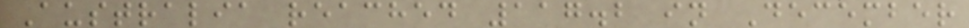Australia reached 117.2 in December
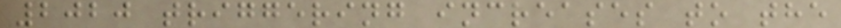2020 triggering increases to the
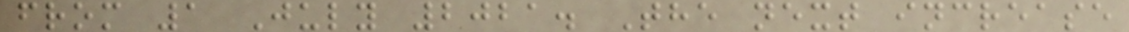from 1 July 2021. The next increase
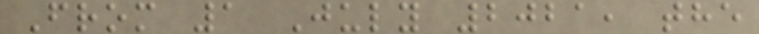From 1 July 2021, the
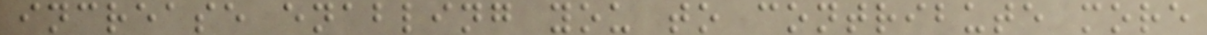increase enabling you to contribute more
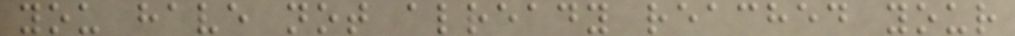you have not already reached your
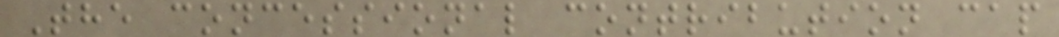The concessional contribution cap
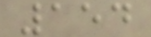154
